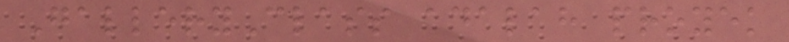GalleryClass adalah proyek
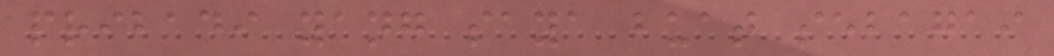pribadi yang saya buat sebagai
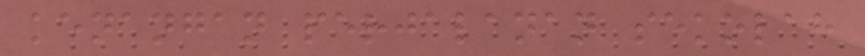kenangan perjalanan sekolah
